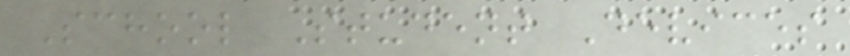School Student Devices
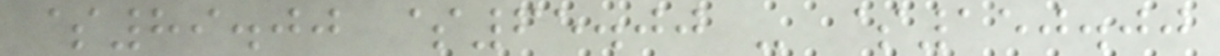$89.00 $65.00 - $150.00
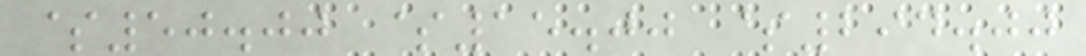$50.00 $15.00 $294.00
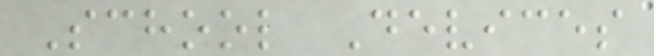School Devices
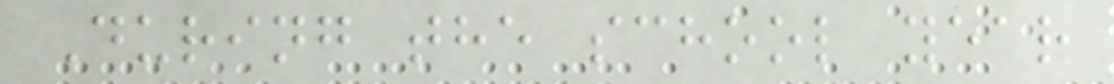During the school year
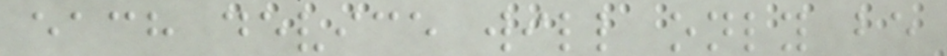each device will only be
